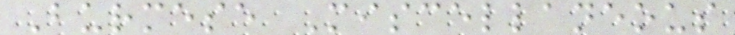Burmese Miscellaneous
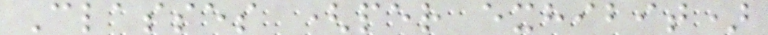Classes (per exhibit)
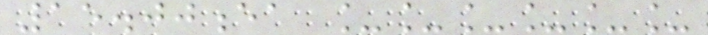15.00ea ______
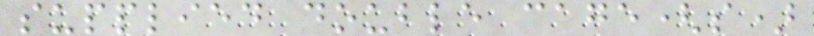supplied double cage(s)
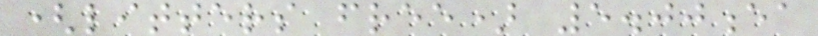(litters free) 5.00ea
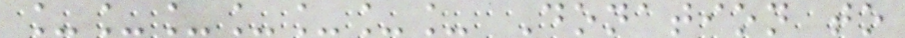_______ Donation to
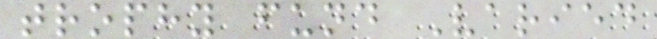trophy fund Varied
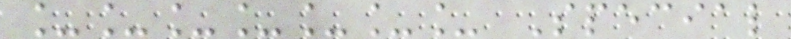_______ Special
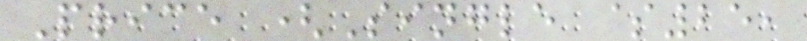Price (Single $25,
